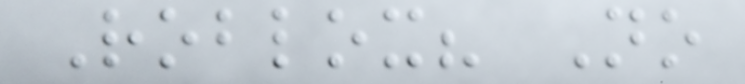Roblox? No
